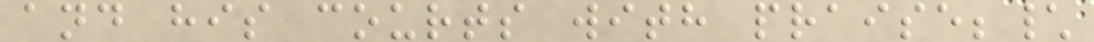and his courts with praise;\
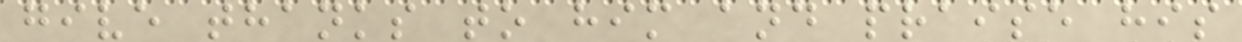give thanks to him and praise his
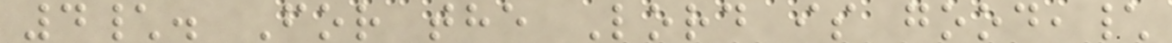4\. For the Lord is good,\
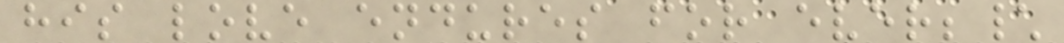his love endures for ever;\
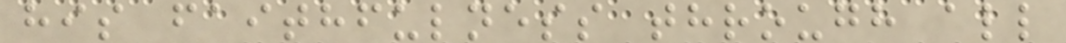his faithfulness through all
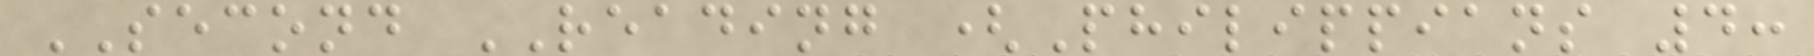SECOND READING (Philippians 4:
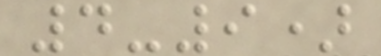4-9)
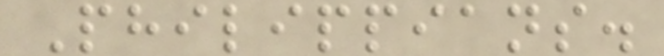Philippians.
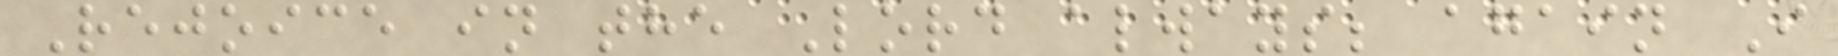Rejoice in the Lord always; again I
